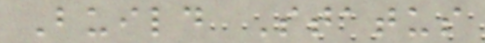Build Status
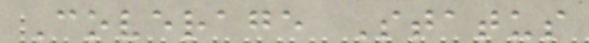Coverage Status
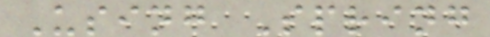Using Spring
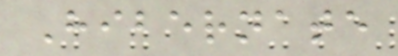Hibernate
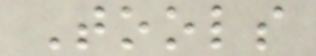Tools
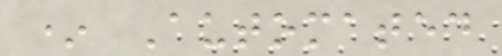* Automated
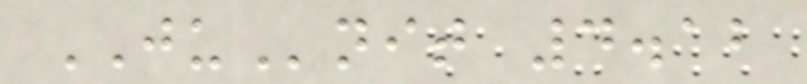JUnit 4.12
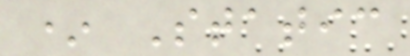* Static
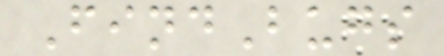FindBugs
